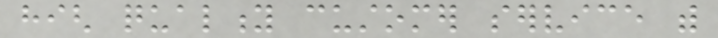high quality customer service with
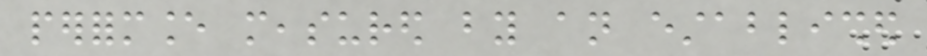performance measured by an established
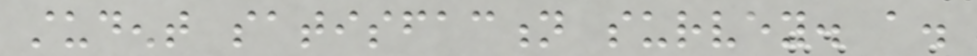student satisfaction survey. a.
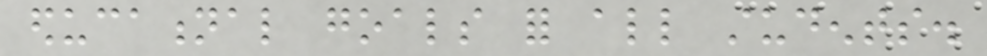educational goals for all students.
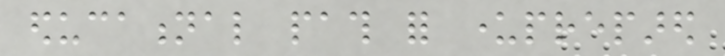educational path for underprepared
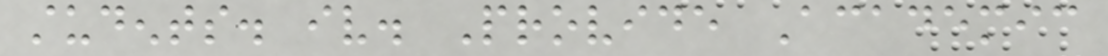students. iv. Provide Academic
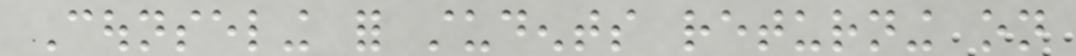Counseling for students returning on
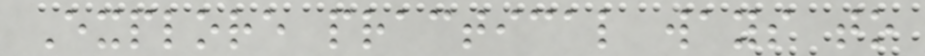Explore practical ways to
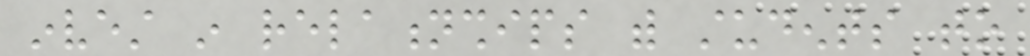invest in relationships with students to
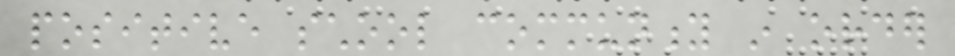positive school community in order
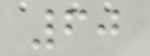60
